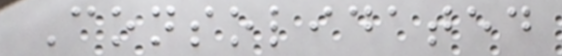Consolidated
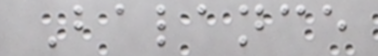Balance
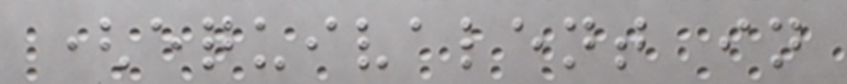(equivalent in
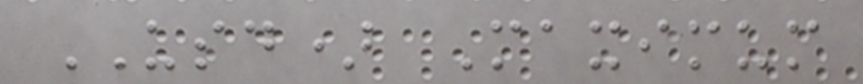USD) Maximum
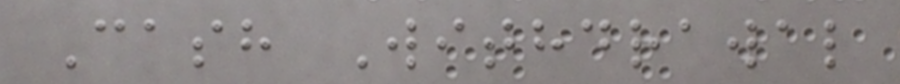Cash Withdrawal
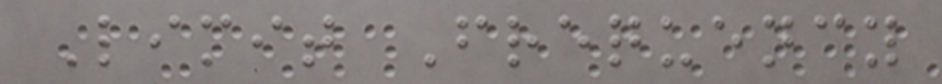Limit Frequency
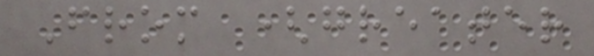From (greater
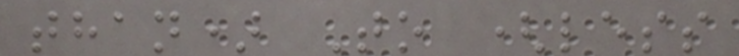than) To (less
